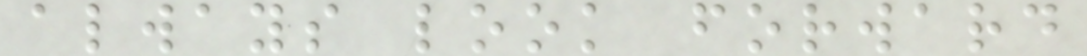always look forward
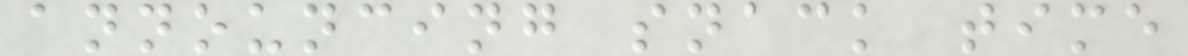announcing snack time
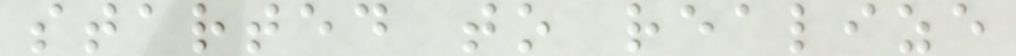started to realize
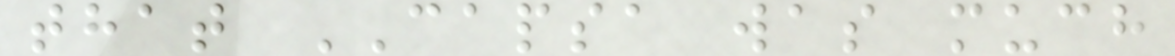that CAPSA was much
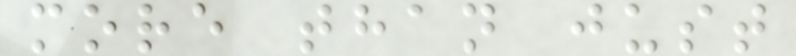more than just
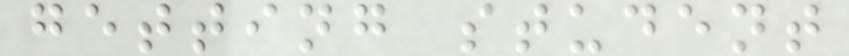getting student
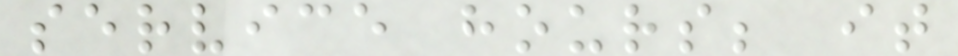service hours; it
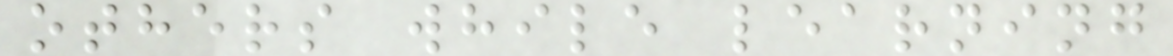others while learning
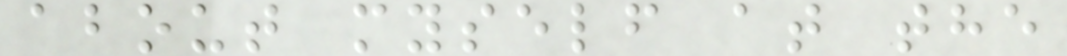about myself at the
